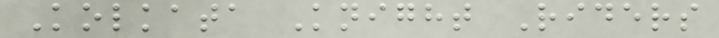Kolkata Knight Riders
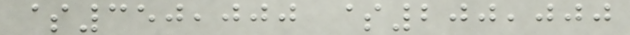$350,000 $200,000
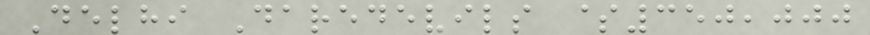Delhi Daredevils $350,000
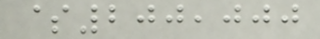$200,000
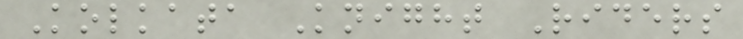Kolkata Knight Riders
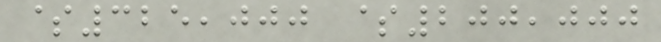$325,000 $200,000
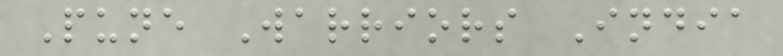Pune Warriors India
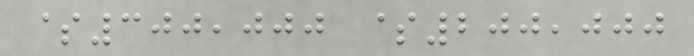$300,000 $200,000
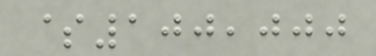$100,000
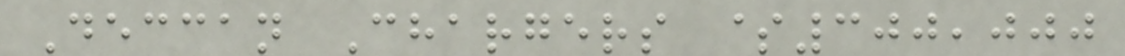Deccan Chargers $300,000
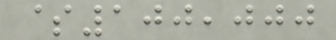$100,000
